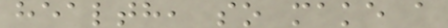health, so make a
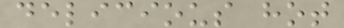delicious hot
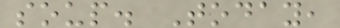soup. Today,
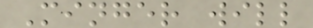Minger will
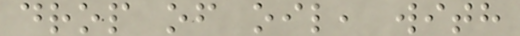drop of oil, with
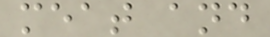meat and
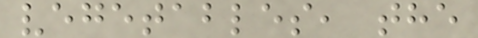vegetables, the
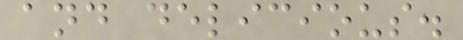and delicious.
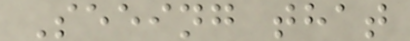Seeing that
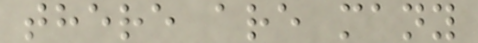there are many
